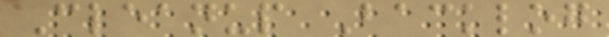Cleanup Backlog
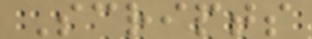Scripts
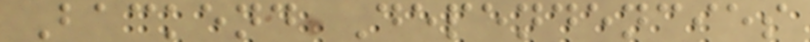Backend Dependencies
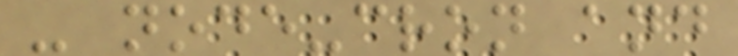- node-cron and
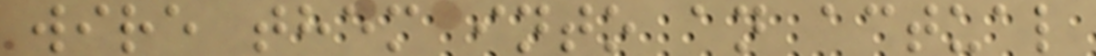wire them into an actual
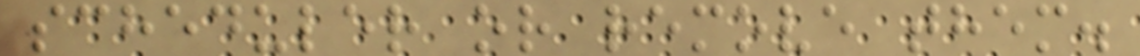scheduler or remove them.
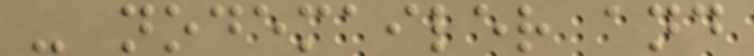- nodemailer and
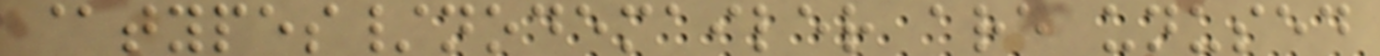@types/nodemailer are unused
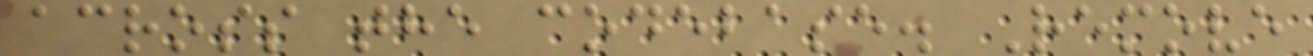across the codebase. Remove
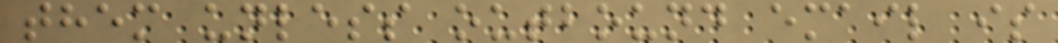them unless outbound email is
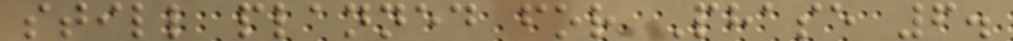still planned for Phase 6.
